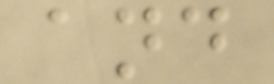and
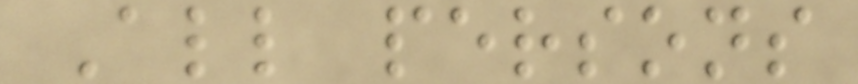All persons
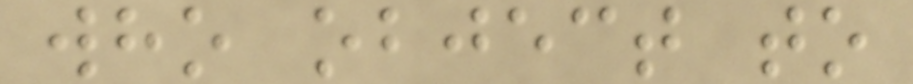who object to
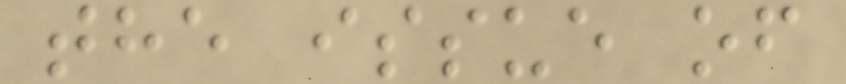the issue of
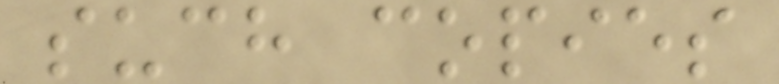such copies
